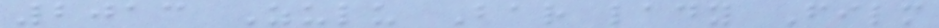2013 Zulu Bar lady Film
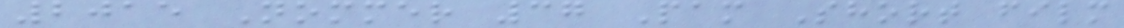2015 Nommer 37 Pam Short film
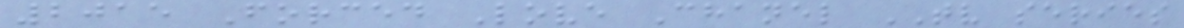2015 Forced Love Chanel TV series
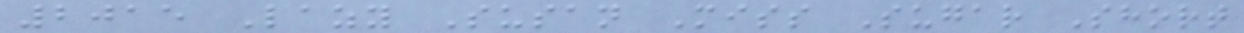2015 Lazy Susan Miss Sugar Short
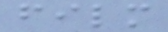film
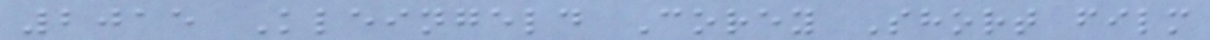2015 Kleingeld Corey Short film
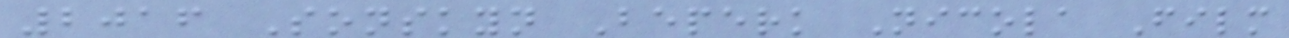2016 Sonskyn Beperk Nicola Film
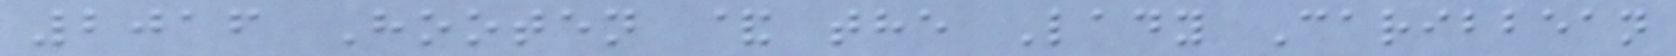2016 Hooten & the Lady Caribbean
